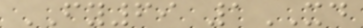FY69 1XD
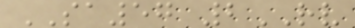SA57 2RV
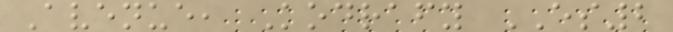Avenue, Kodrafy ES2
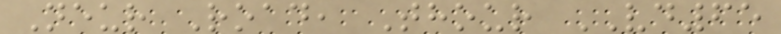Neur Road, Thour VD65
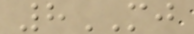8MJ
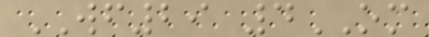WF29 4OM
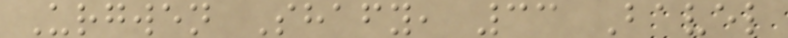Urgwen Shafy, 33 Bavel
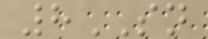8SN
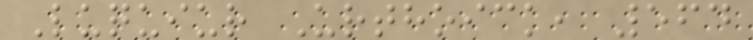Luquiur Urthoick, 564
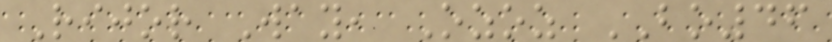Rijor Way, Ozoz BO46
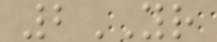2YR
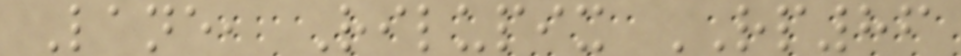Lane, Rilupix RP86
